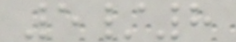5/8
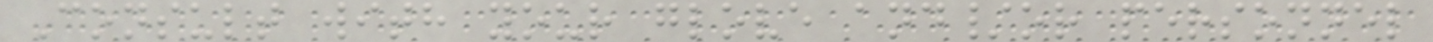Consult with your glove and/or personnel
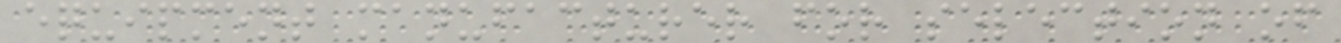equipment manufacturer for selection of
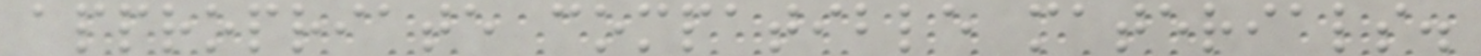appropriate compatible materials.
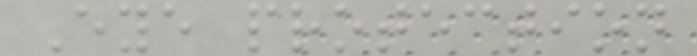Eye protection
